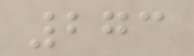273
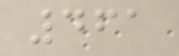461
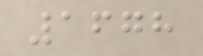1678
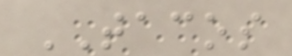TACOS
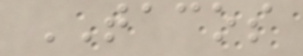TACOS
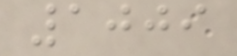1009
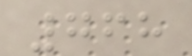768
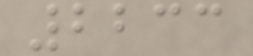2233
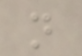n
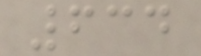634
